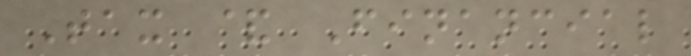Tax & Financial
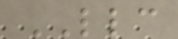LLC
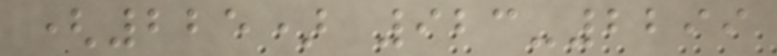(225) 923-2299
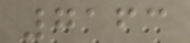7163
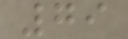79
